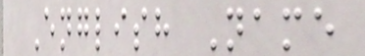English Name
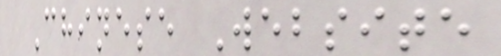Chinese Website
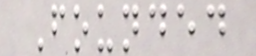Founded
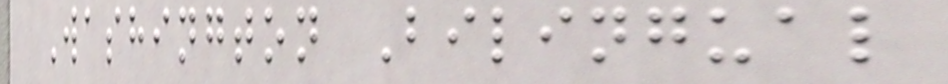Washington Bilingual
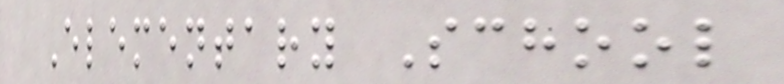Elementary School
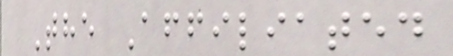The Affiliated
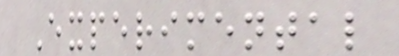Experimental
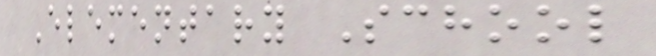Elementary School
